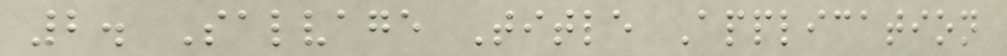2. Salvage Title Application
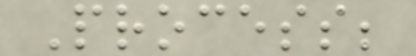Process;
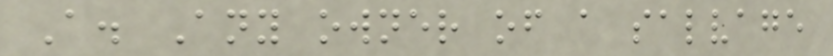A. Any owner of a salvage
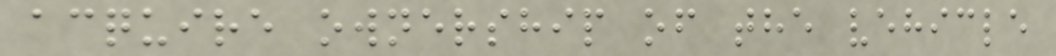acquire ownership of the vehicle
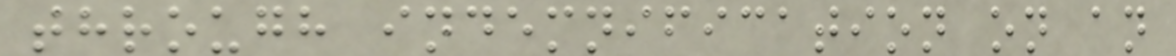through indemnification on an
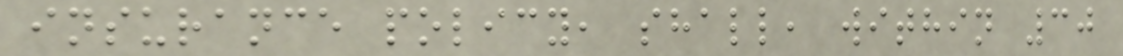insurance policy, shall, within 30
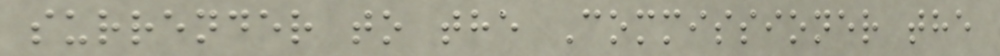surrender to the Commissioner the
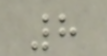8
